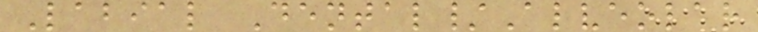Labial Dental/Alveolar
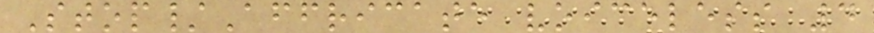Stop/Affricate voiceless 4
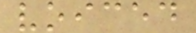voiced
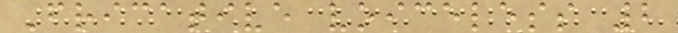Fricative voiceless 2
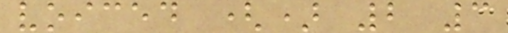voiced () 2 3
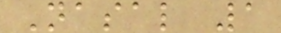Nasal 1
